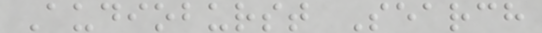Audioburst Search
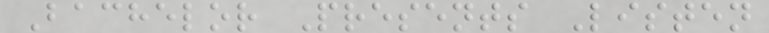Bachelor Presents Listen
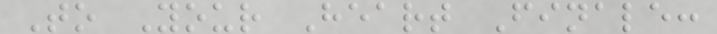To Your Heart Finale:
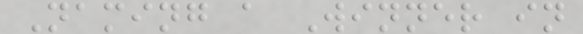Naming a Winner in
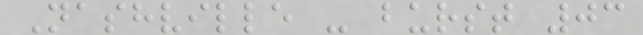Nashville - burst 03
